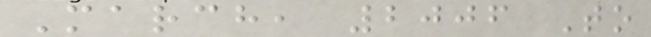March, 2006 To
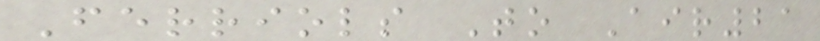Ferriols To Air21
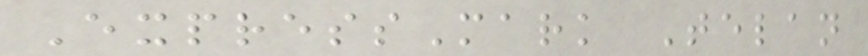ExpressMark Telan
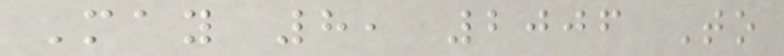May 8, 2006 To
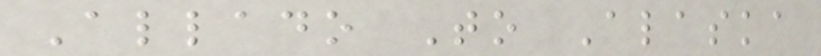Allado To Alaska
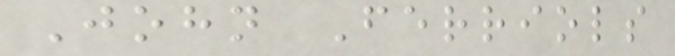John Ferriols
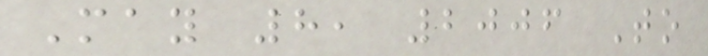May 8, 2006 To
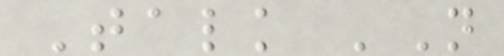Talk 'N
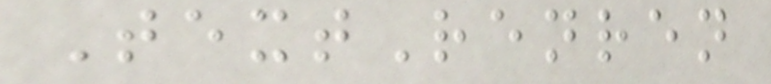TextRenren
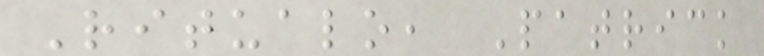Ritualo, Patrick
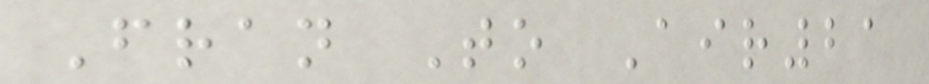Fran To Air21
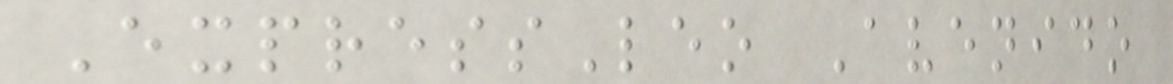ExpressLeo Avenido
